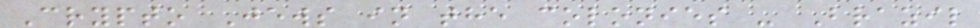Crypto Jews in the colonies - Brazil
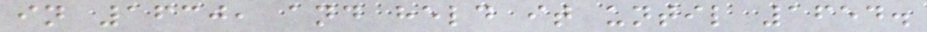in 1630, and held it until 1654.
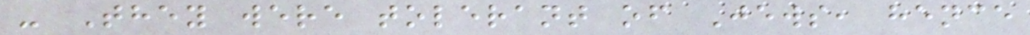- They were tolerant of Jews, hence
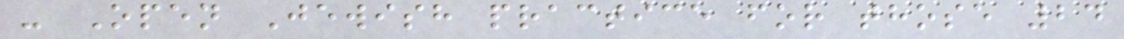- Open Jewish practice for those 24
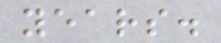years.
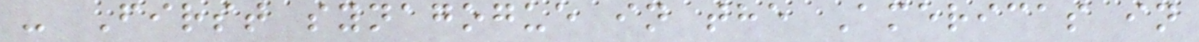- First synagogue in the Americas in
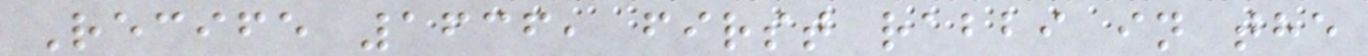Recife 1636, first rabbi in the
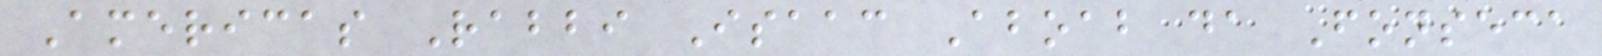Americas Rabbi Isaac Aboab da Fonseca
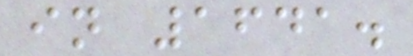in 1641.
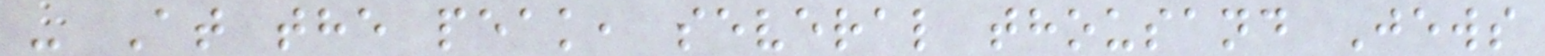- At the peak, several thousand Jews
